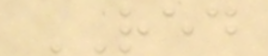RED
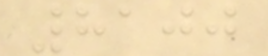8100
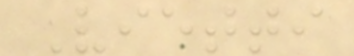Vietti
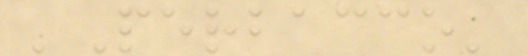'Perbacco'
